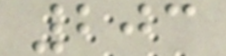203
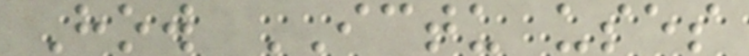How ICTU uses
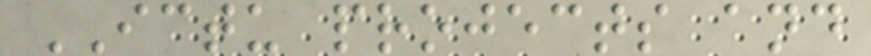ICTU projects and
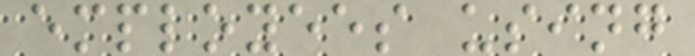employees using
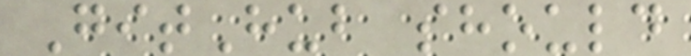GitHub should
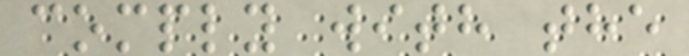comply with the
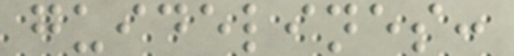guidelines:
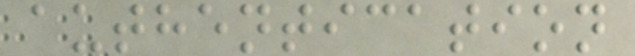authentication
